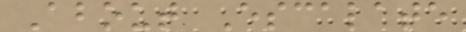About Escalate
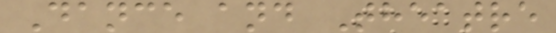Dance and Theatre
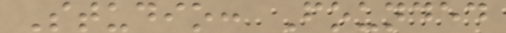Studio: Founded
